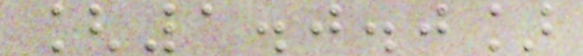[1.0.0]
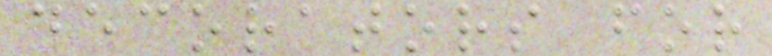decorators for
